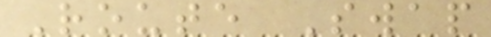Route Swap
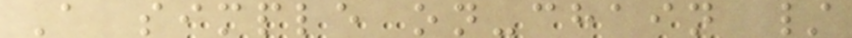A simple on-chain /
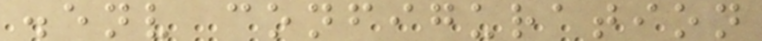.env configuration
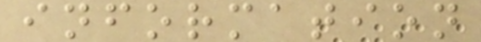information
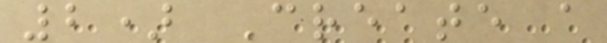2) Create a
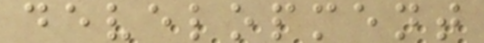development
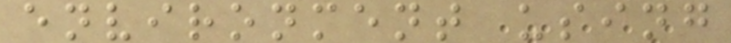environment using
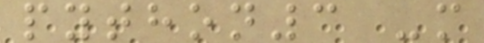python3 -m
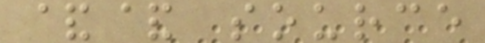&& source
